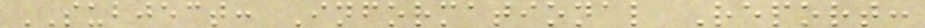SUBJECT: Informational Report:
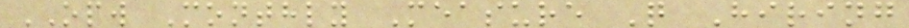OPW Monthly Measure Q Hiring
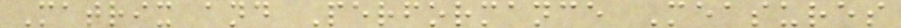Matrix and Performance Measures
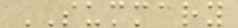SUMMARY
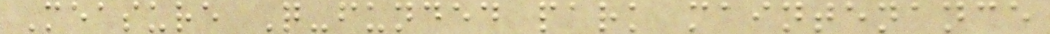Measure Q-funded park maintenance
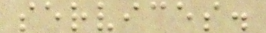services.
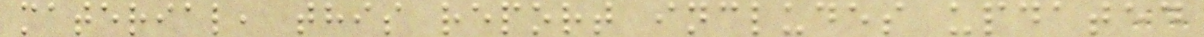material, this report includes updated
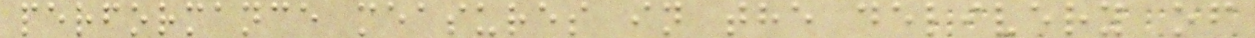performance measures in the delivery of
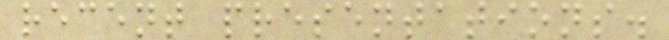recent presentations.
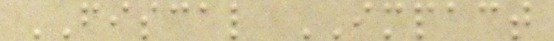FISCAL IMPACT
